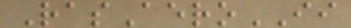RasAeroII
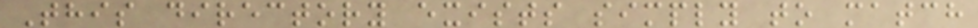This directory exists simply to match
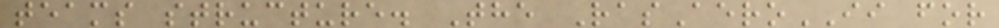teams structure. The RasAeroII for
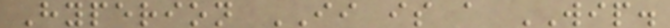Hyperion II is a WIP.
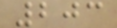203
